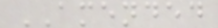AMENDED
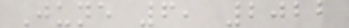June 6, 2022
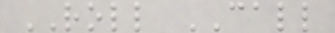ROLL CALL
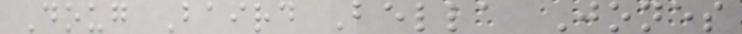Doug Baird Bella Jones
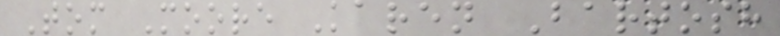Tom Moore Karen Bartosh
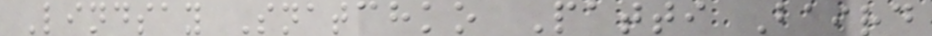Lindsay Snatchko Patti Baird
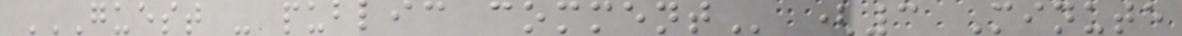GUEST - PUBLIC COMMENT (3 Minute
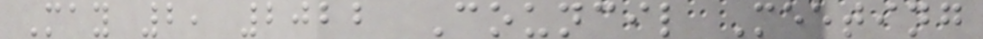May 2, 2022 Council Meeting
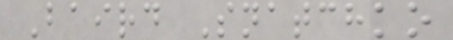Baird Snatchko
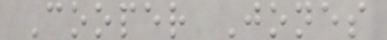Cooper Jones
